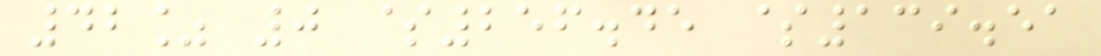42% 0 $256.45 $139.51
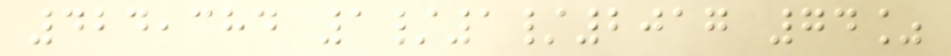424,384 1/1/2017 74%
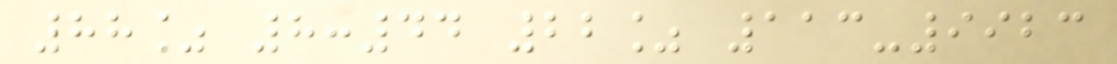88% 8:44 22% 113-9923
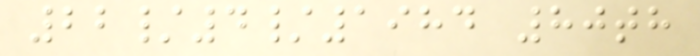22/4/1984 80th
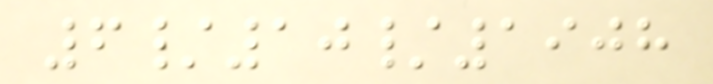6/10/1908
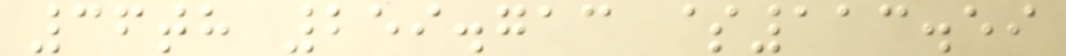36th 259.713 $113.59
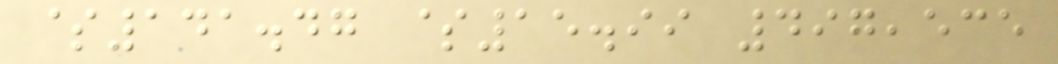$141.47 $15.99 497,535
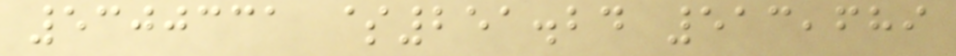5300331 $251.24 513,689
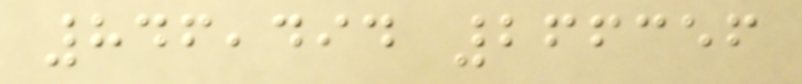846,494 266356
